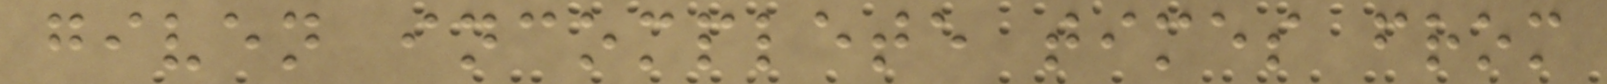given incomplete times from
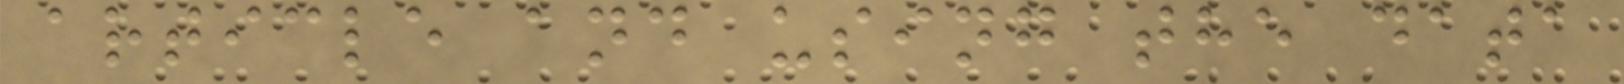article and using the data
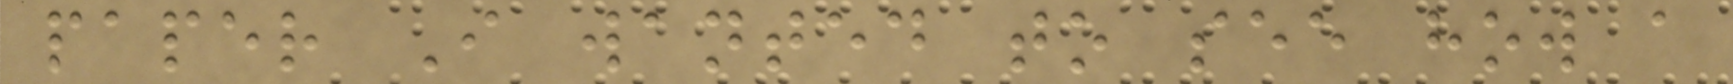paper I wanted to see how a
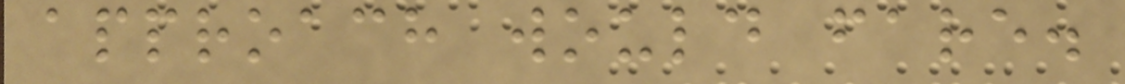approach would fare.
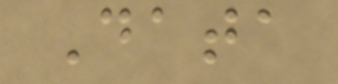Data
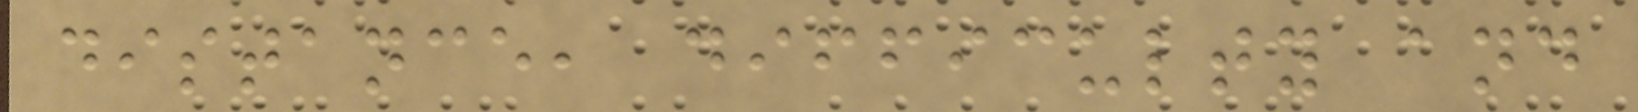distance, difficulty and
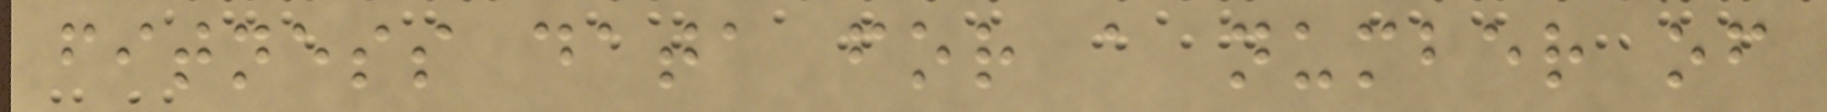fitness data for a number of
